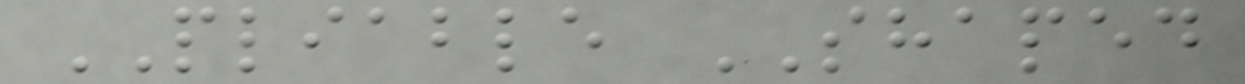PLIABLE SHAPED
